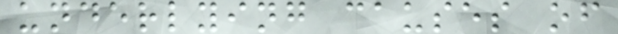underlying causes of
